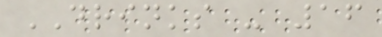DRINKS - 16
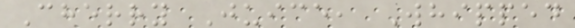Cherry Juice, Whipped
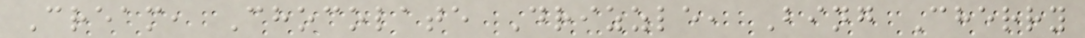Cream, Chocolate Drizzle, Bing Cherry
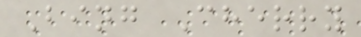Bing Cherry
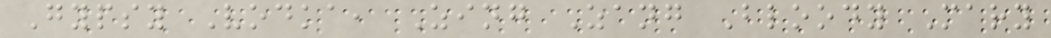Gypsy Vodka, Zing Zang Bloody Mary
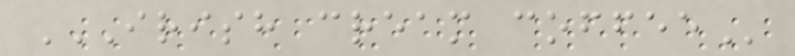IRISH CREAM COFFEE
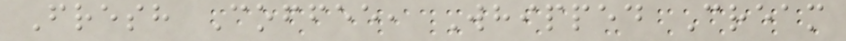Fresh Coffee, Whipped Cream
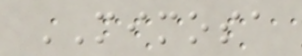MIMOSA
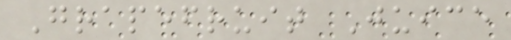Grapefruit Juice
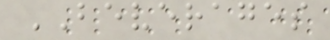BEVERAGES
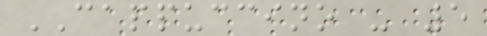CAPPUCCINO - 5
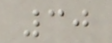30
